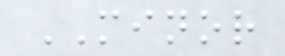MINOR
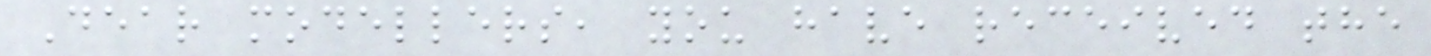Dear modellers, you have received the
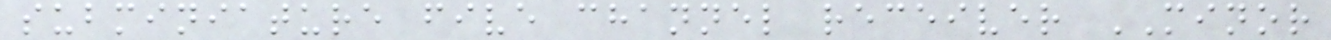subminiature five channel receiver MINOR
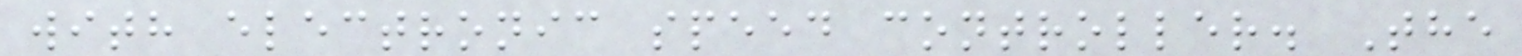with electronic speed controller. The
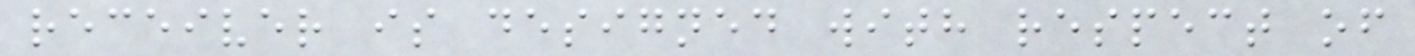receiver is designed with respect of
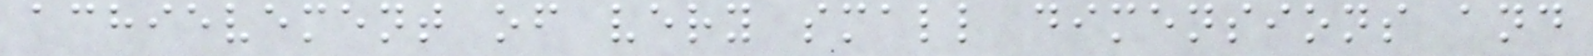achievement of very small dimensions and
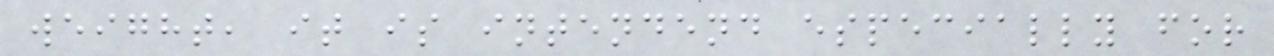weight, it is intendend especially for
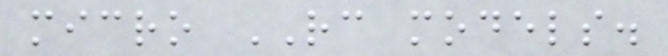micro RC models.
